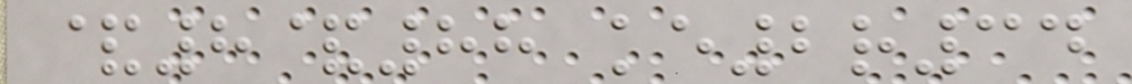&8&88 ke2r34
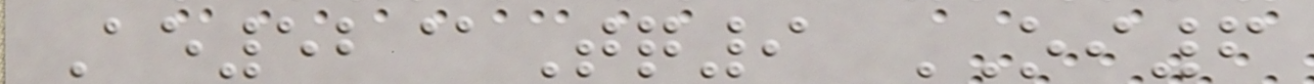Ae52@Tq9 OI6
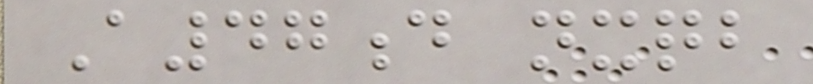A47d nxqb
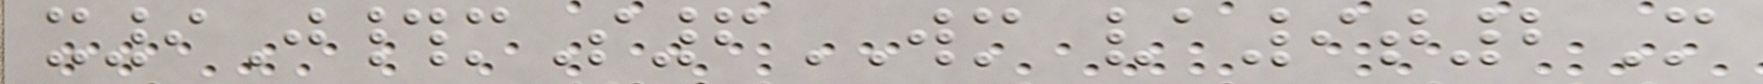x9J#mS6WM va9t2M
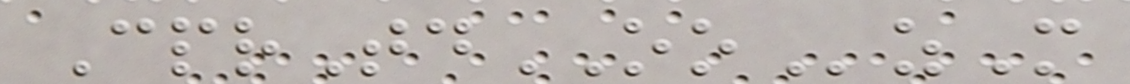CprTdOOzM
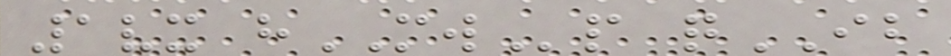1vx hMWp qIB
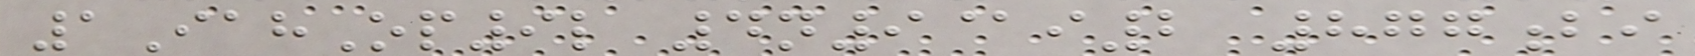1IahOp9l 4n9@i2 877bi
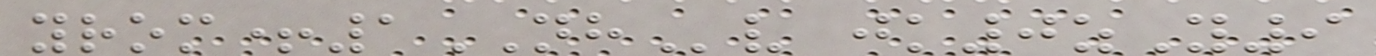yrom+1NHv jk0zY9
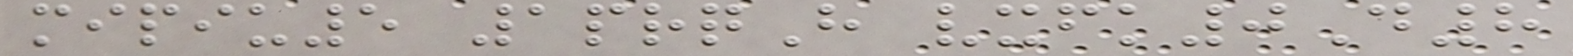mipiu5 1prqH vxfk0D8
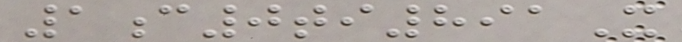1c0ti891X
